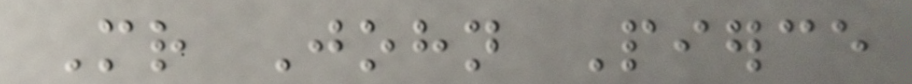Mr John Pierce
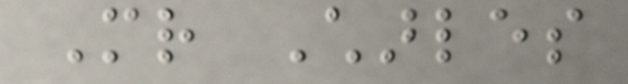Mr Charles
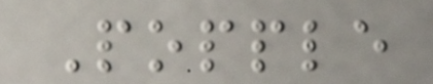Popple
